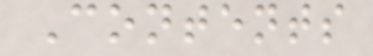Contents
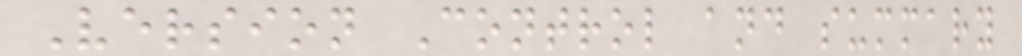Version Control and summary
